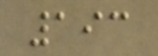193
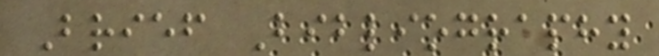Brief Bibliography
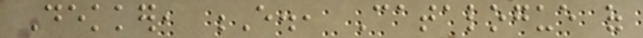Dekker, E., Catalogue of
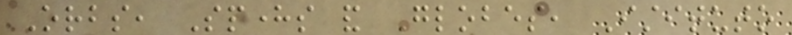Orbs, Spheres and Globes, Istituto
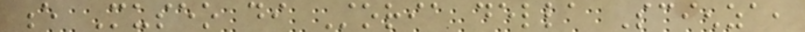e Museo di Storia della Scienza,
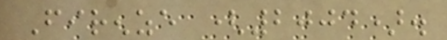Firenze (2004).
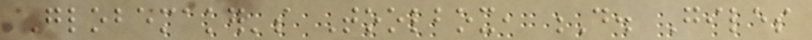Globemaker's Toolbox, D. Giles
